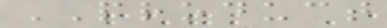PRODUCT
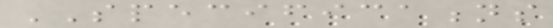SPECIFICATIONS
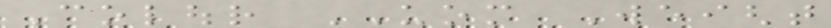Colour UOM Weight
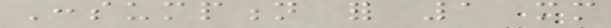Consumption for 1 mm
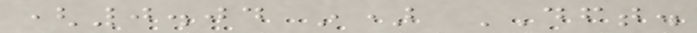(0.04 in) DFT.
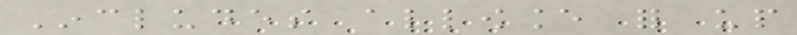Includes allowance for up
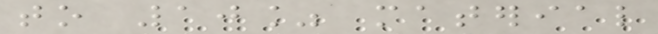to 10% material
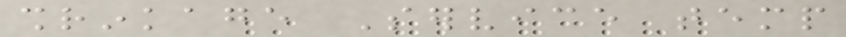shrinkage Service temp
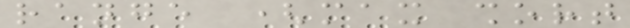range (max short
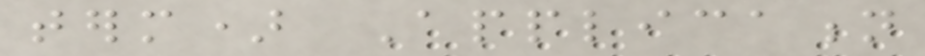term) Application
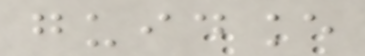guidance
